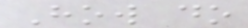How do
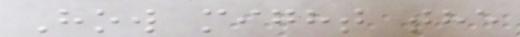How might the
